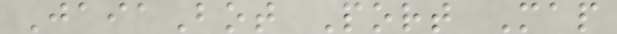JaiaBot Port Map
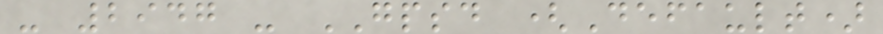- 2947 - GPSD (Default)
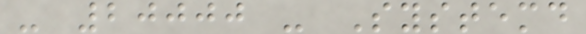- 20000 - Systemd
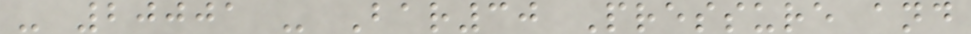- 20001 - Bar30 Pressure and
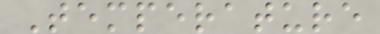Temperature
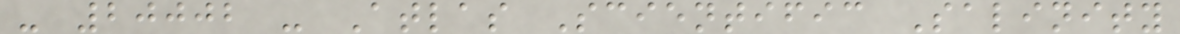- 20002 - Atlas Scientific Salinity
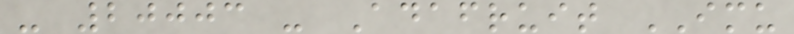- 20003 - Adafruit IMU
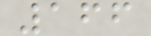166
